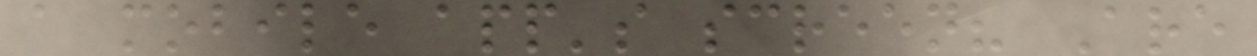a mobile app's screen? Are
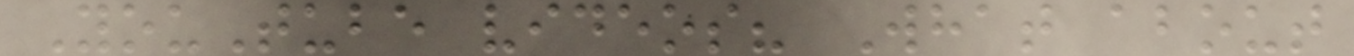YouTube videos? What about
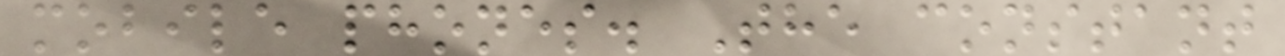mobile phones. The constant
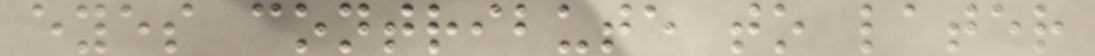eyes contribute to later
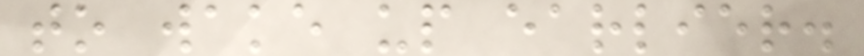to wake up earlier.
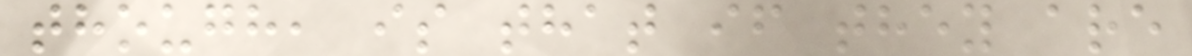though, is that if they are
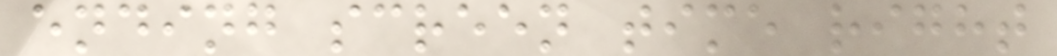ending screen time right
